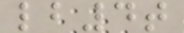lb4t
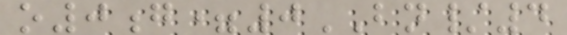o0g=0BN/4
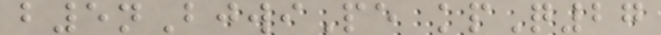b5nBjwiPe kpQ27
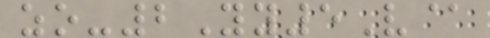zo-2Yy5V@
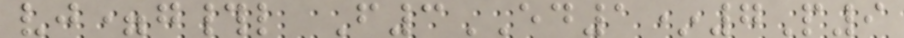vj=g#l F3ED1*7P9
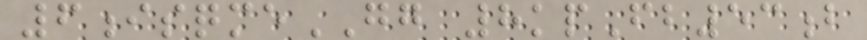6isqmeGG 8kpFb53b
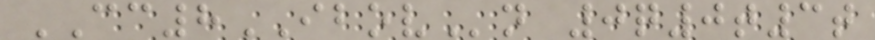CC8IBOVn 0q0t3t
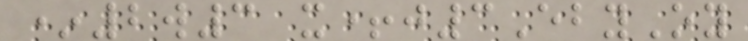*2w3 x+j3EbyOy
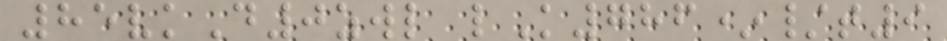85vkD0zwl lK786*/t9
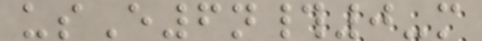usE6n#0-m
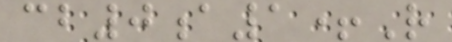cb0a1+R
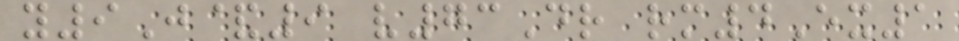y9J&9 v73Dr rm4Ex1
